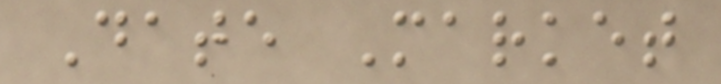Date Market
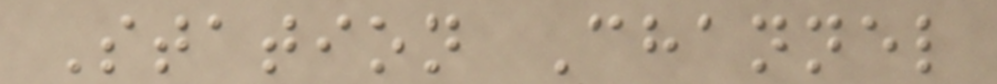Station Channel
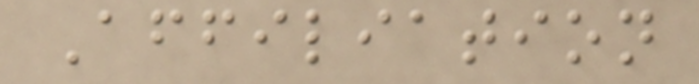Affiliation
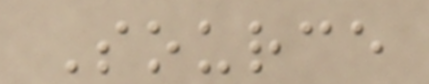Source
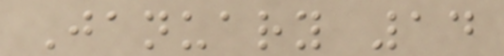January 14
